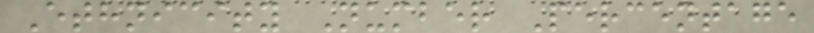Ethnicity Number Percentage
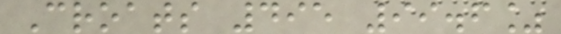Croats 495 99.6%
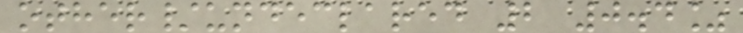other/undeclared 2 0.4%
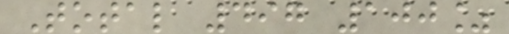Total 497 100%
